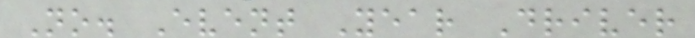No. Event Year Driver
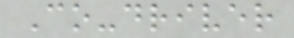Co-driver
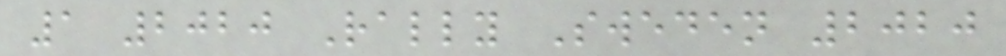1 2020 Rally Sweden 2020
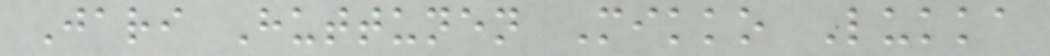Jari Huttunen Mikko Lukka
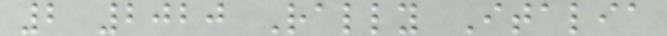2 2020 Rally Italia
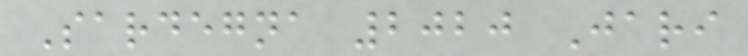Sardegna 2020 Jari
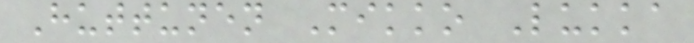Huttunen Mikko Lukka
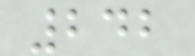242
